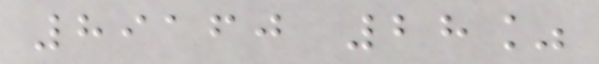89160 28%
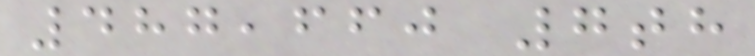487,660 7th
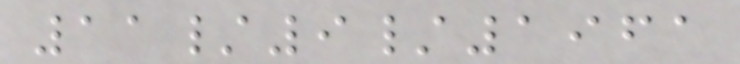11/9/1961
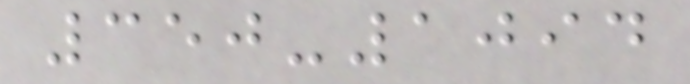350-1094
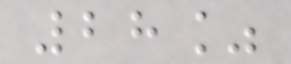28%
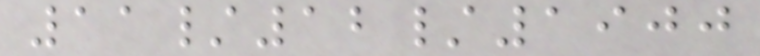11/12/1900
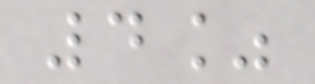4%
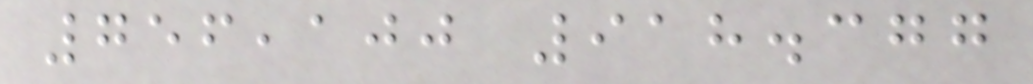756,100 918.377
